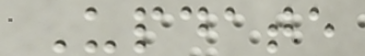Update
